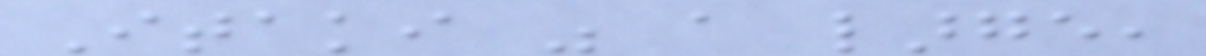Itaki was a large,
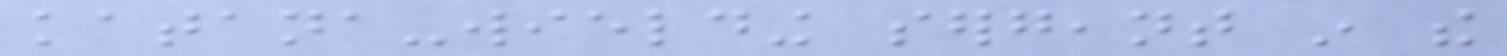katana-wielding sergeant in the
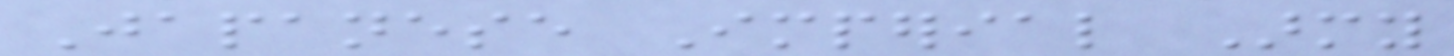Japanese Imperial Army
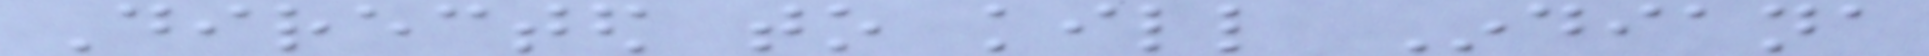Directed to kill Indiana
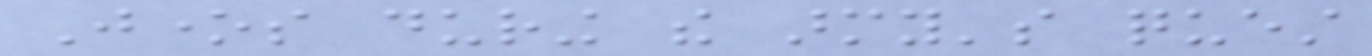Jones during the army's quest
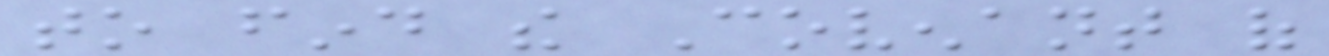to find the Covenant of
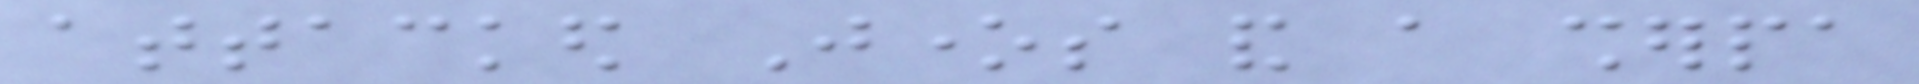attacked Jones and a sherpa
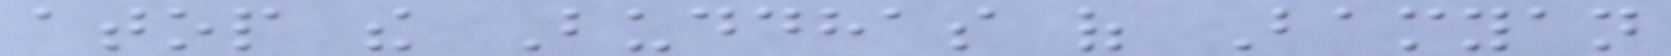atop the Buddhas of Bamyan
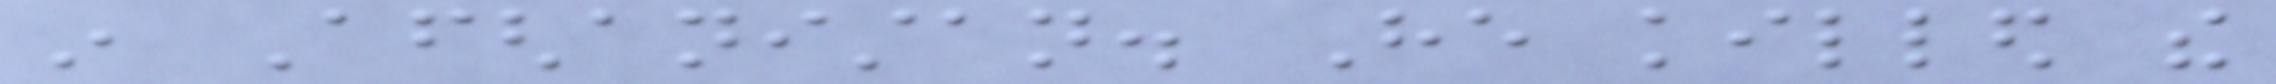in Afghanistan. He killed the
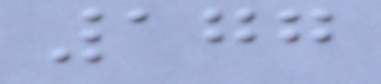177
